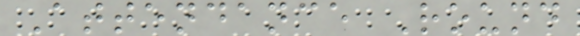Attendance Round
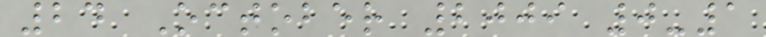24 October 2009 0-1
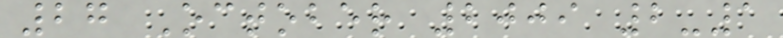27 October 2009 2-1
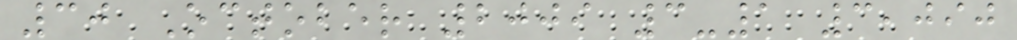30 October 2009 3-1 3,090
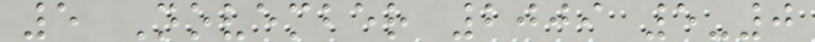5 November 2009 5-0
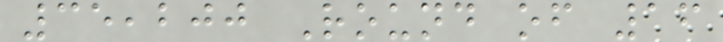35,200 Round of 16
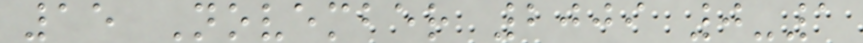15 November 2009 0-1
